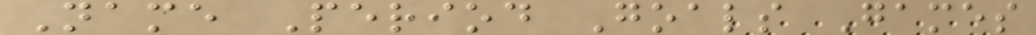Name Period Goals Games
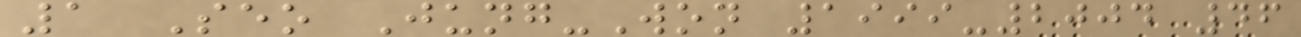1 Seo Jung-Won 1999-2004 46
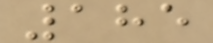185
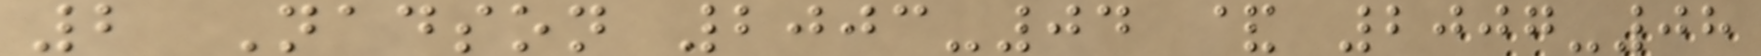2 Nadson 2003-04 & 2007-08
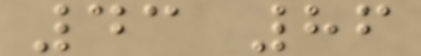43 86
